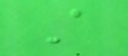A
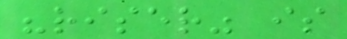"riser" is
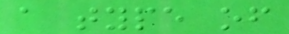a type of
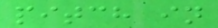pitch in
